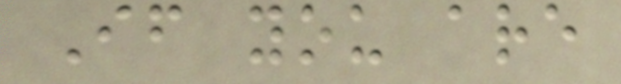If you are
